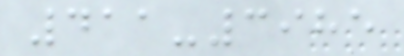411-3985
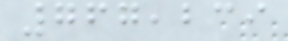767,239
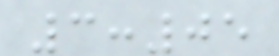3:05
